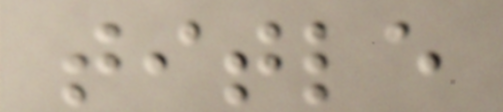title
